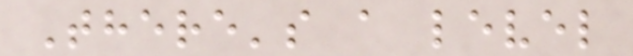There's a level
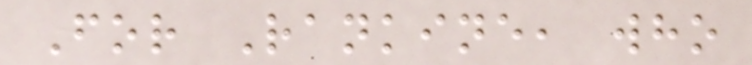For Rankine, who
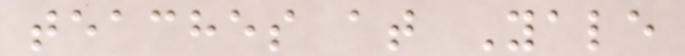teaches at Yale
